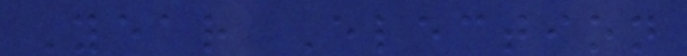Year Election
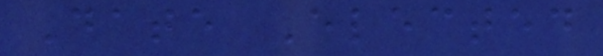Date Elected
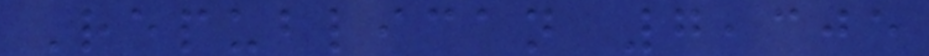Republican 7,305
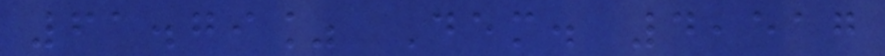61.79% Dem. 4,517
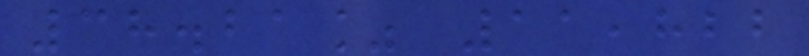38.21% 11,822
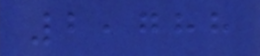2,788
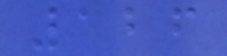126
